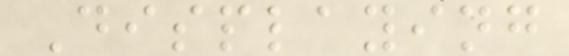Displaying
